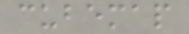cubemap
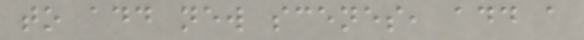to add new scenes, add a
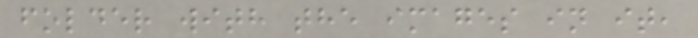folder with the images in it,
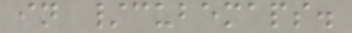in /cubemaps.
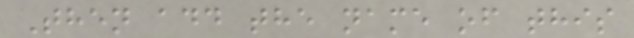Then add the name of this
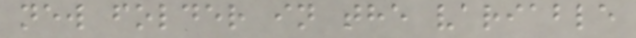new folder in the variable
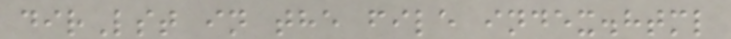dirLst in the file index.html
